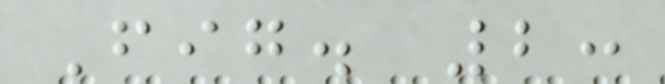Fig. 2:
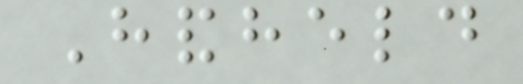Handheld
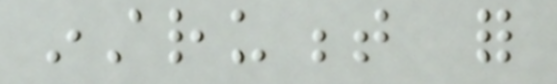instrument for
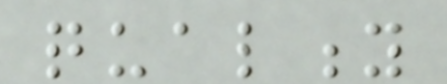quality
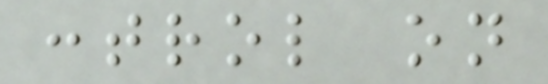control on
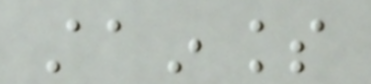stainless
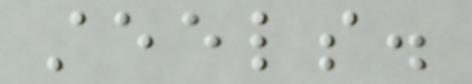steels.
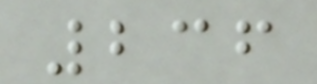236
